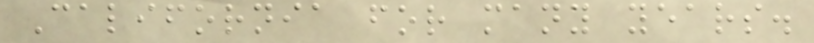California for many years.
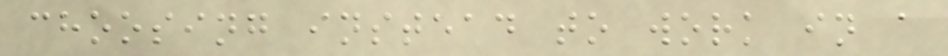choosing instead to work in a
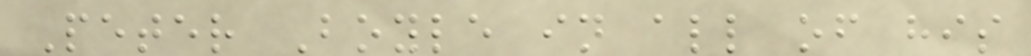Peter Boyle in all of his
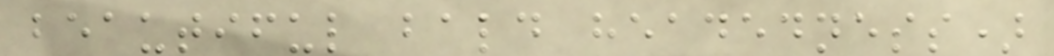beautiful bald headedness)
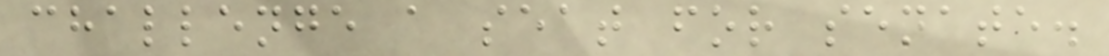challenge a seat for senate.
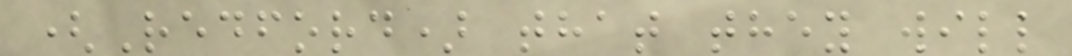(Redford) that they will
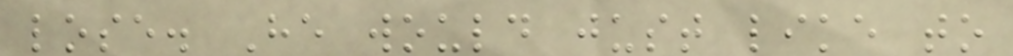lose. He would just like to
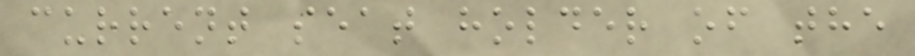current seat holder of the
